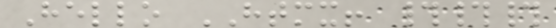Hello HTMX! ###
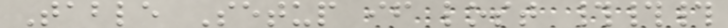Table Setup if lost ###
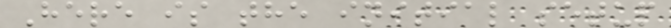Here is the initial setup
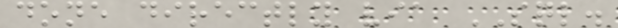done directly via SQL.
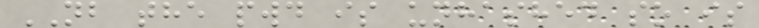NB the pwd is unhashed so is
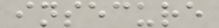insecure
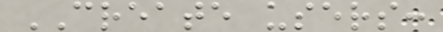CREATE users:
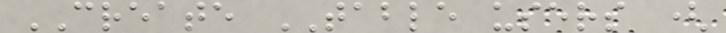CREATE TABLE users (
